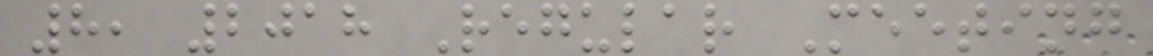8, 2018 Regular Meeting
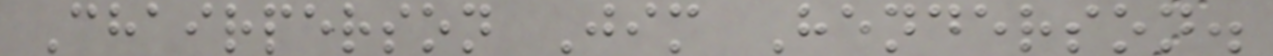Chairperson Jim Henderson.
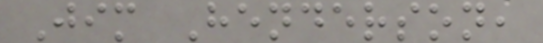Jim Henderson,
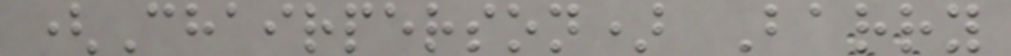(Chairperson) Barry
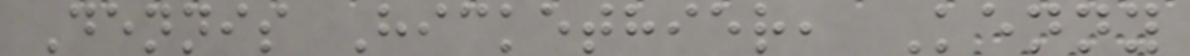Dennis Hickethier, Kenny
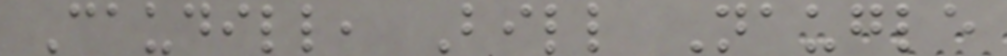Caudill, Bill Naugle
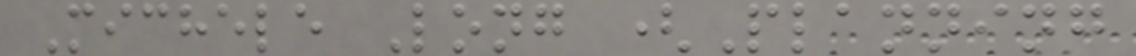Michele Long (Planning
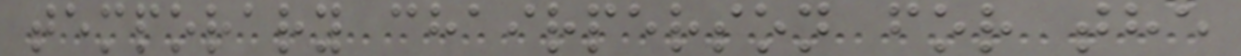temporary chairperson for the
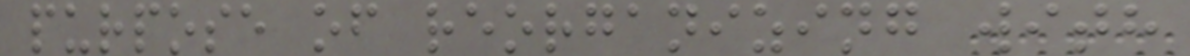purpose of reorganizing with
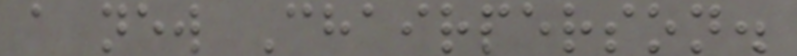a new Chairperson.
